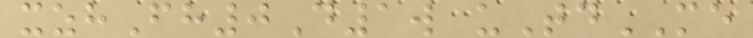xzhFh0D1w uTdME
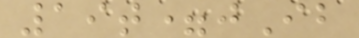19t=jIb
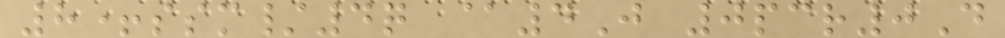8+ssm/4q @4J 0pcr0D
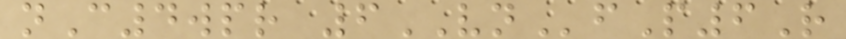nC4wpr 6VNfP6R
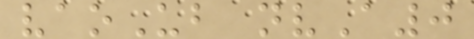vaoUb nvA0
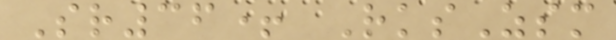Sr36+ RksZsm
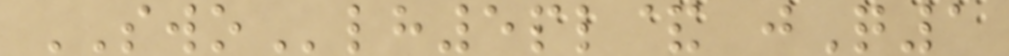SWOlh5pl& jQ1
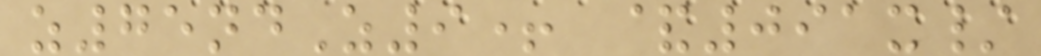z75ndZ9+ &091x/
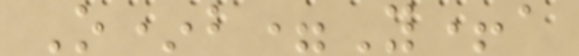O*b=Y+a
